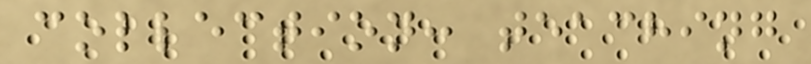collection: teaching
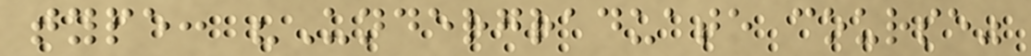type: "Undergraduate course"
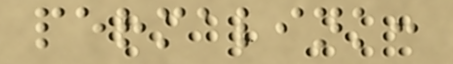permalink:
